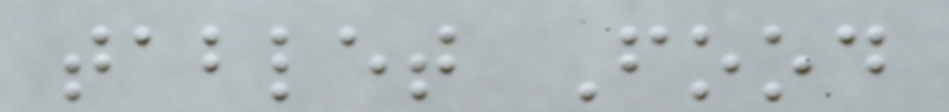tablet Food
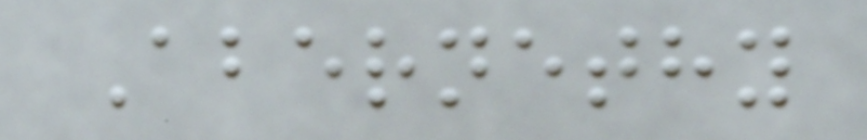Abernethy
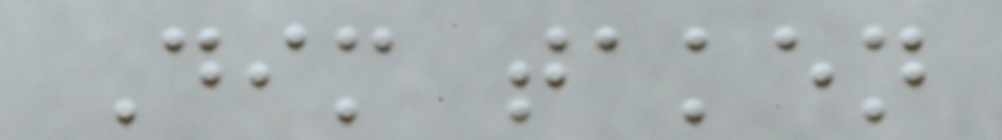Dim taken
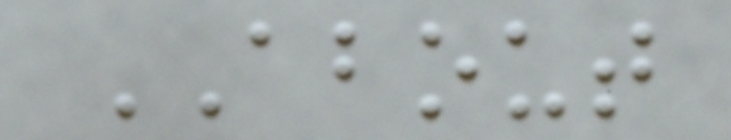ABOUT
